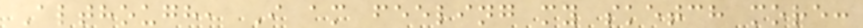Although, I am feeling my sketch more:
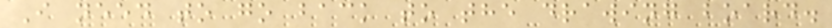I need to go back to the drawing board.
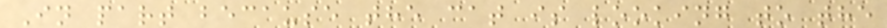In part because the cat is looking to the
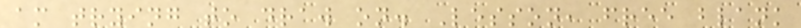am trying to draw on. Lesson, free blank
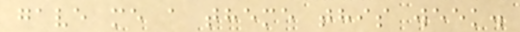gave me a theme this week.
